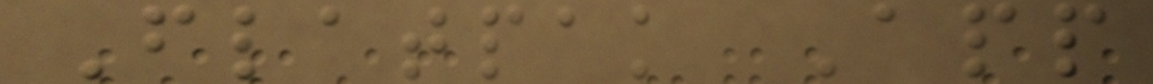Flatpak App
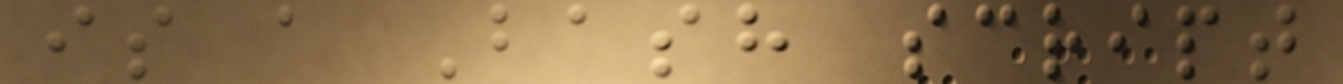is a Bash script
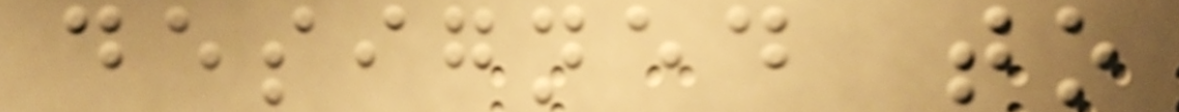designed to
